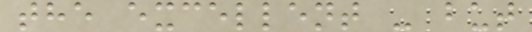the excellent - but
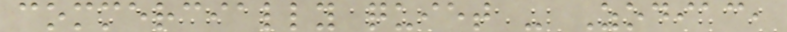commercially quiet - Zodiac,
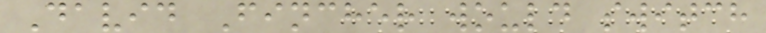David Fincher would switch
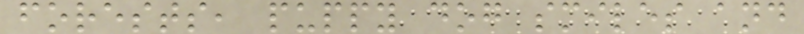forests, puppy dog smiles and
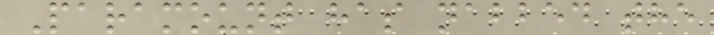Paramount has nabbed the
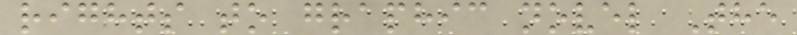rights to graphic novel The
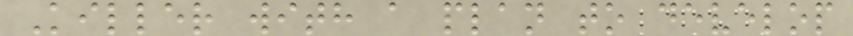Killer with a plan to develop
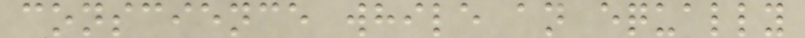conscience while an equally
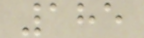185
